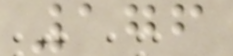176
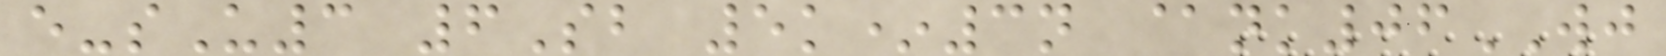e-sU3 6Sb 5k*3n @nk06WJ
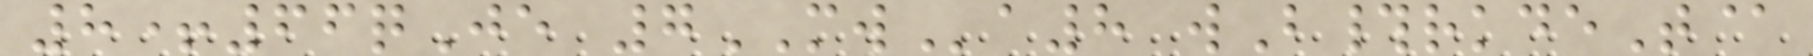8+66qJe 7MWa8 wB#rkdeT@
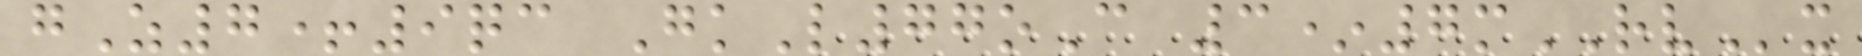gZ7+9qc GkL77oC 3*7mRVx
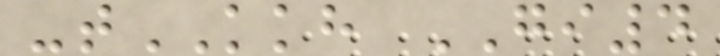-tKKH GI4
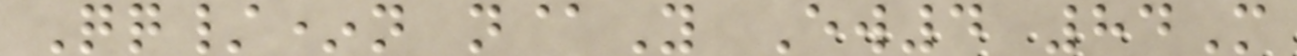Qq/*n n@Y Ew4 84M
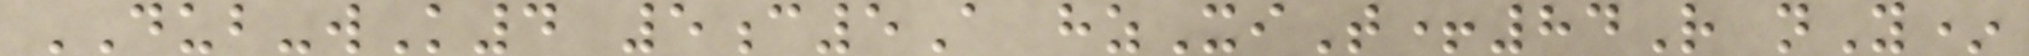DUB-wK4 5c5A hzXiT+84R nY*
